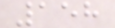158
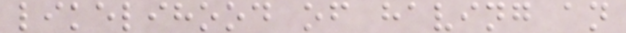likelihood of having an
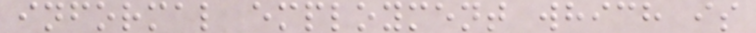informal employment which is
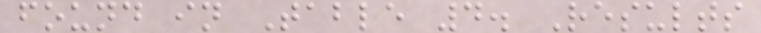found in Table 4. Results
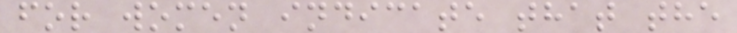for women indicate that the
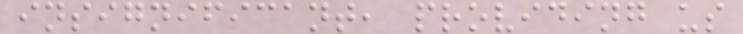insignificant, providing us
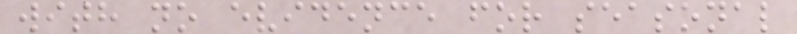with no evidence for seasonal
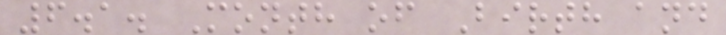6.1. Month of Birth and
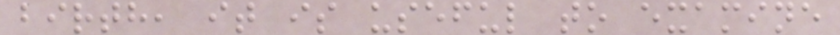birth, it is useful to examine
